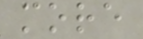more
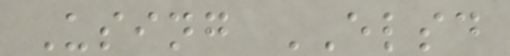Using ELSD
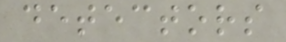detectors
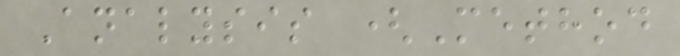Analysis (Method
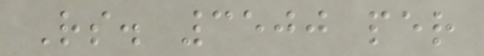Rs. 3500 per
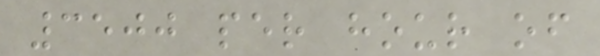3500 per hour of
